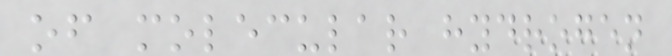of molecular hydrogen
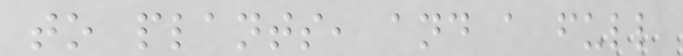to plants, and a full
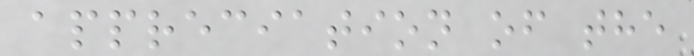appreciation of the
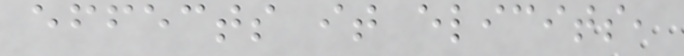effects it elicits,
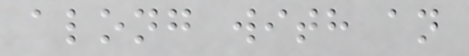along with an
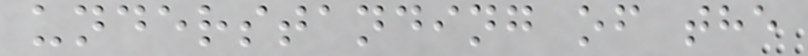understanding of the
